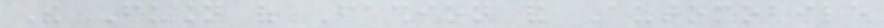The Fusion of Fashion and Automobile
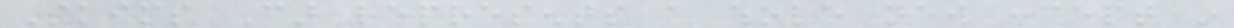Skims Car represents a whole new concept in
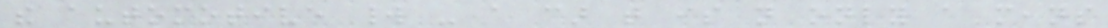the automotive world - a car that is not only a means
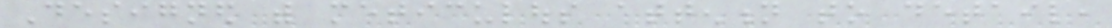Designed with meticulous attention to detail,
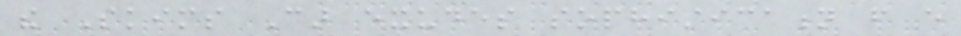the Skims Car exudes sophistication from every
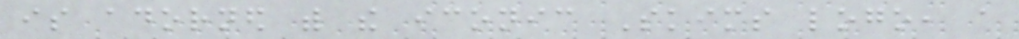is adorned with the iconic Skims logo, a
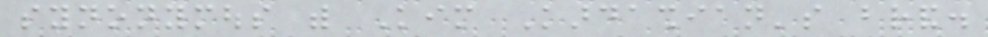synonymous with Kim Kardashian's brand.
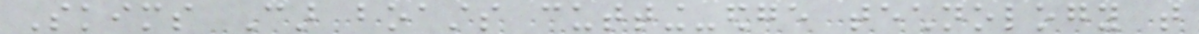Skims Car boasts cutting-edge technology that
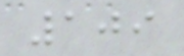109
